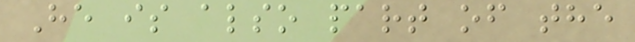He is also part of the
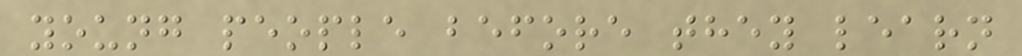young people before they learn
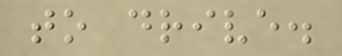to drive.
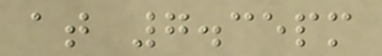at 7.35pm
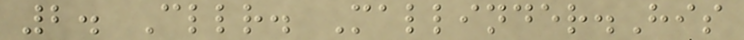2. Cllr. Mallinder.His
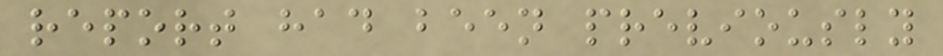report had been previously
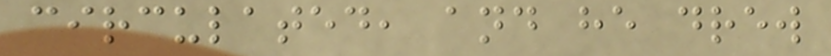circulated, and he drew
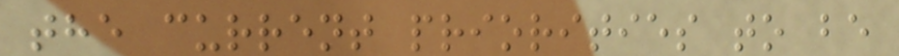the current priorities to be
